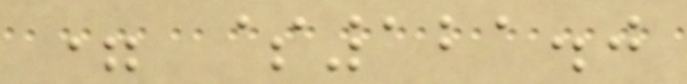= $121.0
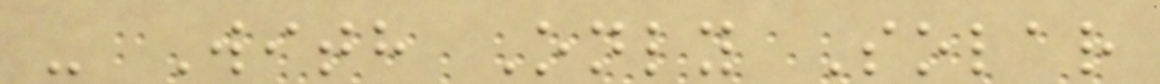- With Only Solar
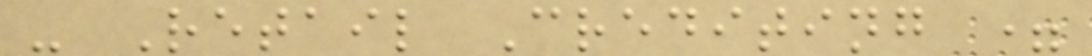- Retail Crediting =
